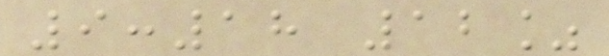9:18 12%
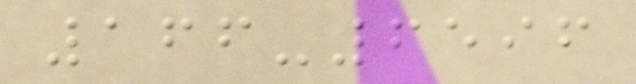166-6596
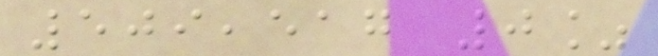509,517 0%
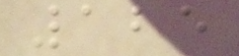125
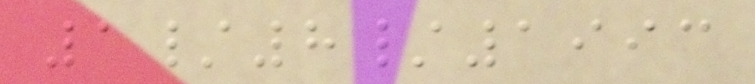1/8/1993
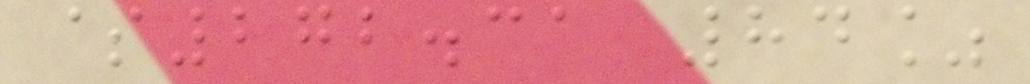$272.31 84%
